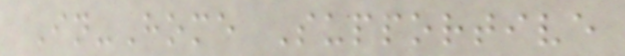In-Home Supportive
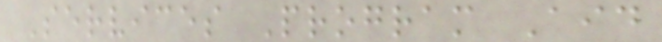Services Program Aid
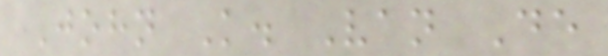John K. Van De
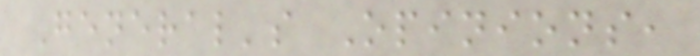General's Opinions,
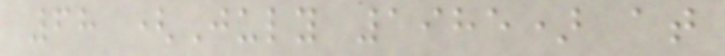68 (July 1985) at
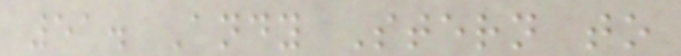51. Andy Stern to
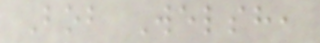Bob Welsh,
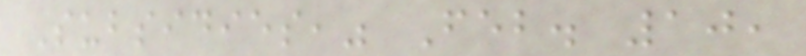Subsidies," Feb. 10,
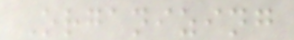Organizing
